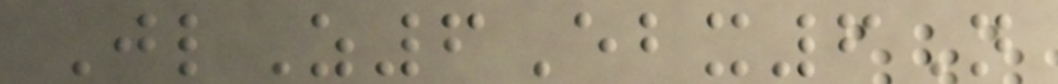JlZ6Ebx6N
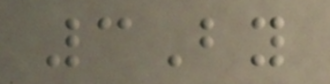3By
